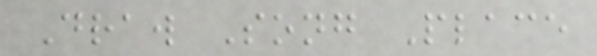Draw Song Place
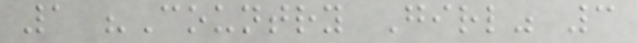1 "Country Girl" 3
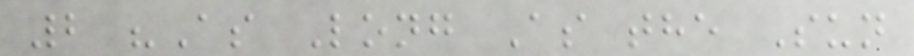2 "As Long As the Sun
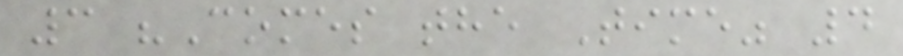3 "Comes the Time" 4
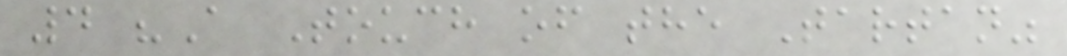4 "A Touch of the Tartan"
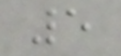5
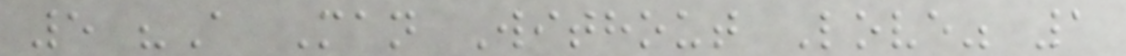5 "A Man Without Love" 1
